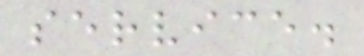service.
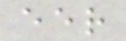eer
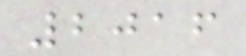2016
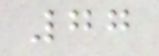77
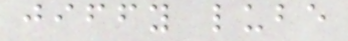jiffy lube
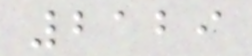2129
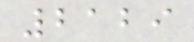2129
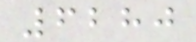6280
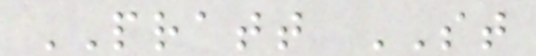PRATT ST
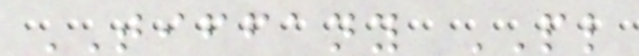TIFFANY PL
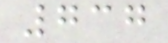737
